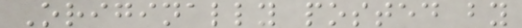Originally posted by
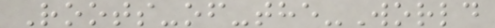Roots-of-the-World
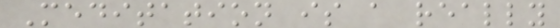Meditation is a really
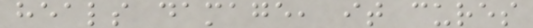heals damage, it cures
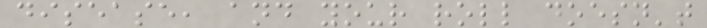disease, and your roll doesn't
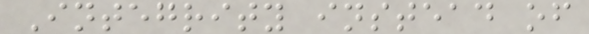Integrity instead of
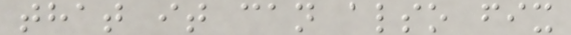that it can also fix
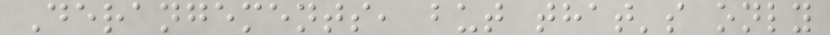Derangements, but that's only
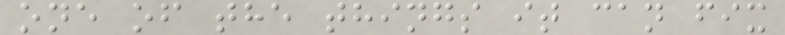one of the things it can fix
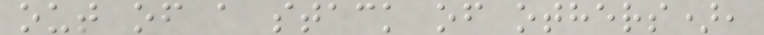out of a stack of others),
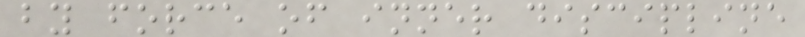by force of inner discipline
